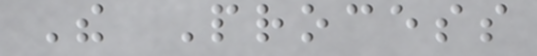The Process
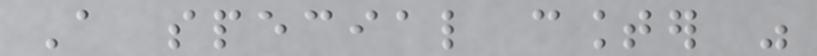A special counter was
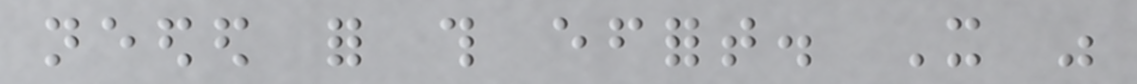needed for this effort. It was
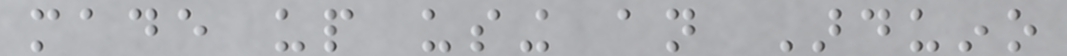made up using an Arduino
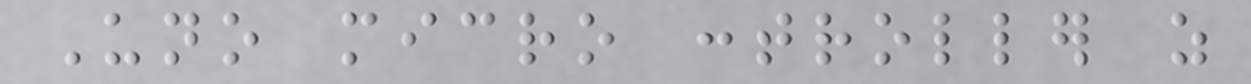Uno micro controller as
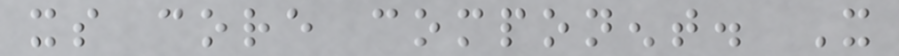its core component. It
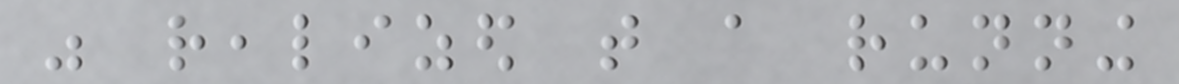was realized that a running
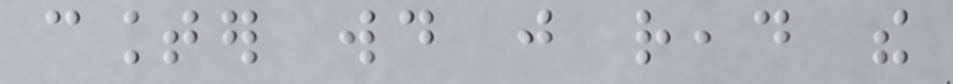counter would just read the
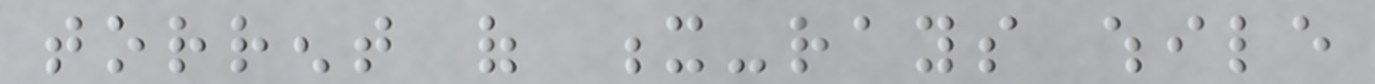torrent of x-rays while
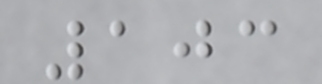103
